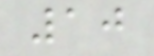10
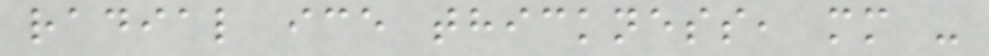radial ice thickness, mm -
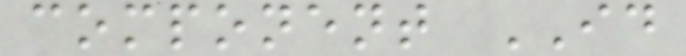component ID
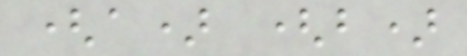(a) (b)
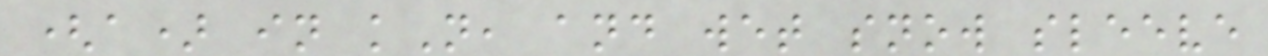(a) in kN, and wet snow sleeve
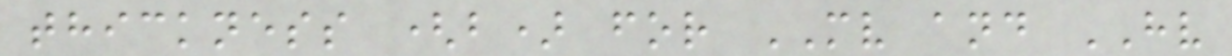thickness (b) for MV and HV
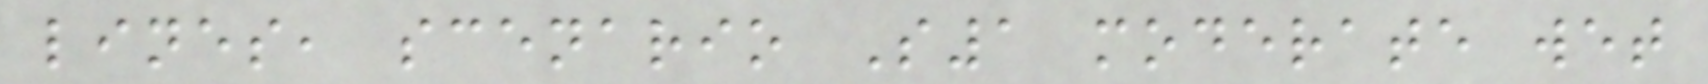lines, scenario S1 moderate wet
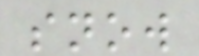snow
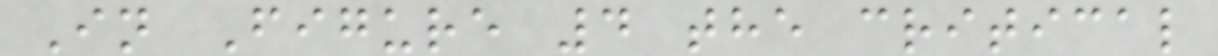In Figure 4 the critical
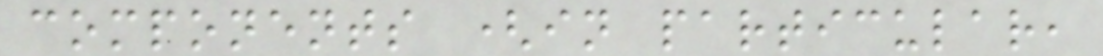components (in particular,
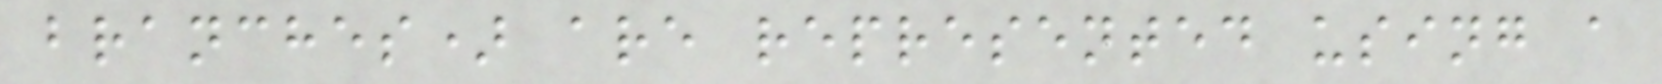branches) are represented using a
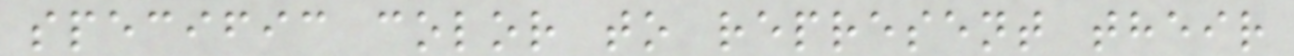specific color to represent their
